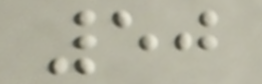50
